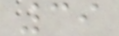39
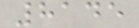8145
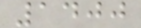1400
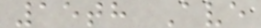15th Ave
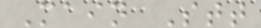Main Stt
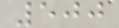500
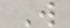W
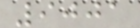9001
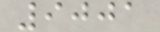9001
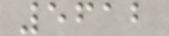5612
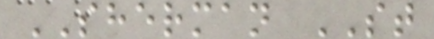SHERMAN ST
